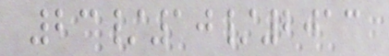23/10/2013
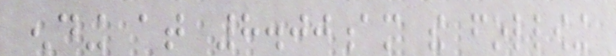ending at 8.00am the following
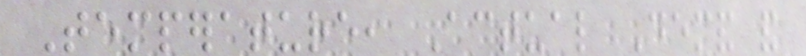Temperature, Actual Demand and
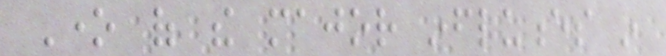One of the major influences in
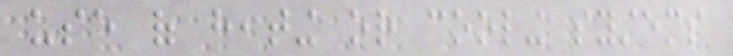use of heating or cooling systems
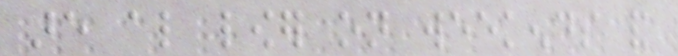are also lower on weekends and
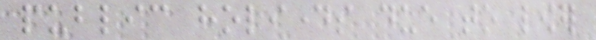public holidays due to lower
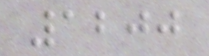1200
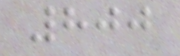800
